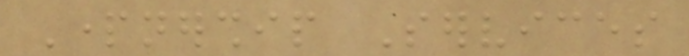Partnership Services
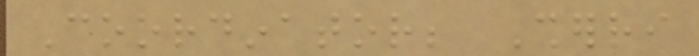Coordinator; Sherri
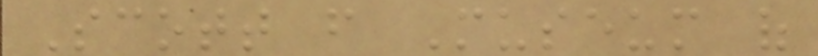Scott from Museum of
